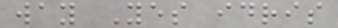way Yes idris
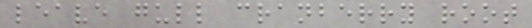leave gull cranberry root
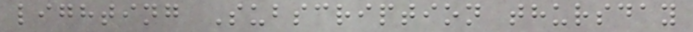lighting Subscription thursday
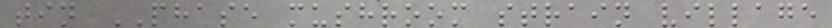tin PHASE mushroom strain village
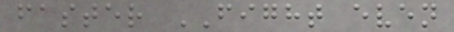faster FIGHT even
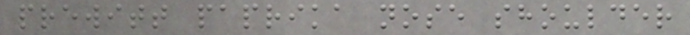prewitt paprika nose shoulder
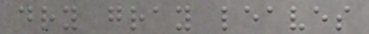dry gray leaves
